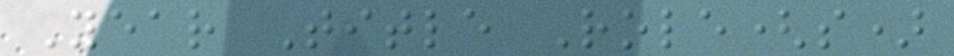Year Title Role(s)
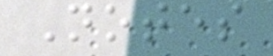Notes
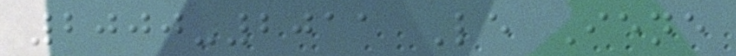2000-2011 Le Iene
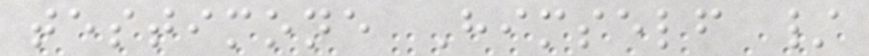testimone Himself /
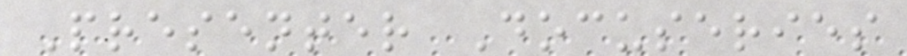Presenter Docuseries
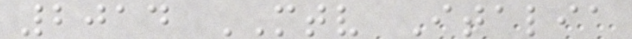2014 MTV Italia
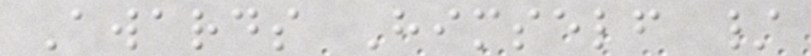Awards Himself /
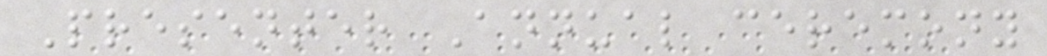Presenter Annual ceremony
